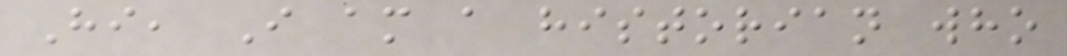Hi, I am a historian who
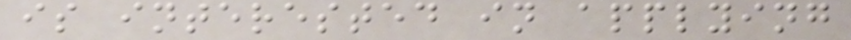is interested in applying
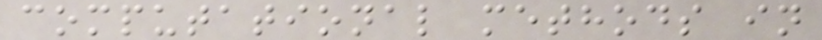computational methods in
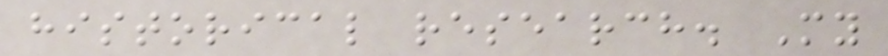historical research. My
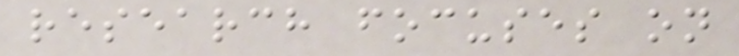research focuses on
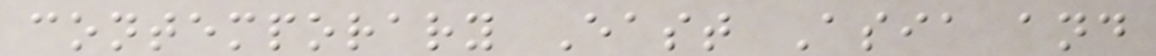contemporary East Asia and
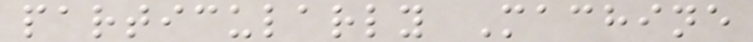particularly Machine
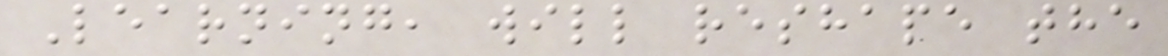Learning, will reshape the
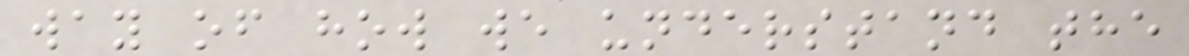way of how we understand the
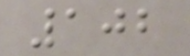102
